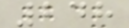248
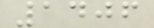1406
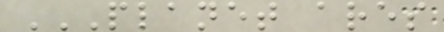PLANET ARES
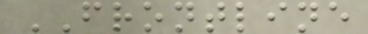FRONTLINE
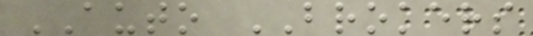AUTO BROKERS
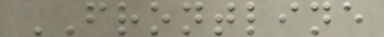FRONTLINE
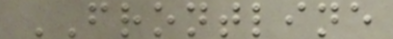FRONTLINE
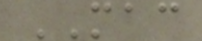MAC
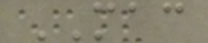MAC
